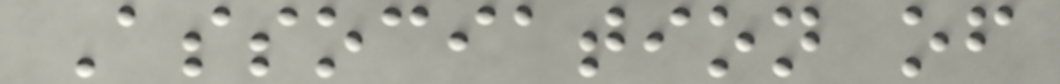Association of
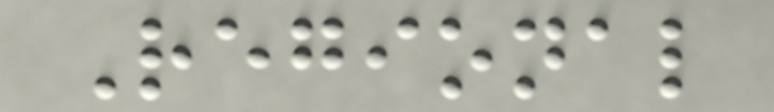Regional
